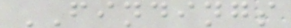FINDINGS
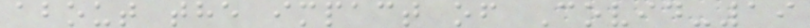about the impact of Covid-19
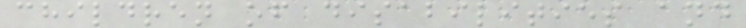children of disabilities and
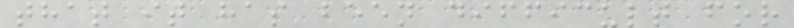that it has been difficult for
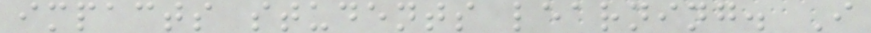impacts students learning. I
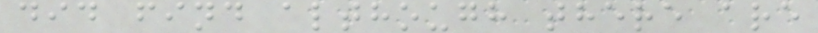did find although there are
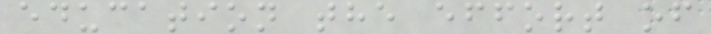education the effort of
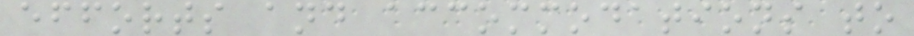efforts and accommodations to
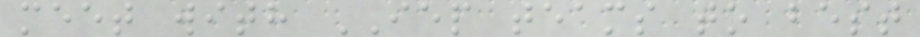meet with IEP teams to best
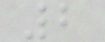2
